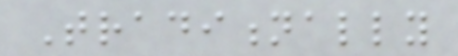Traditionally
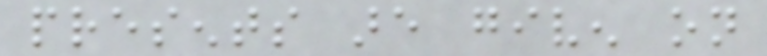presents are given on
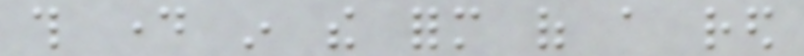this day in the form of a red
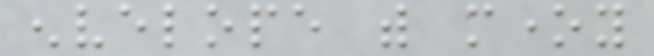envelope with money
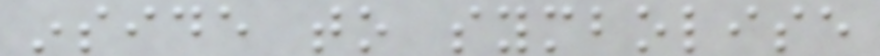inside to symbolise
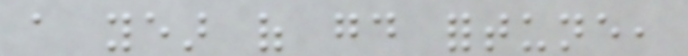a year of good fortune,
